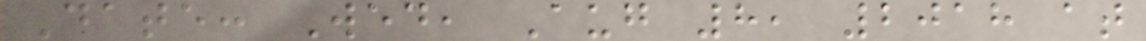Date: Wed, Aug 8, 2018 at
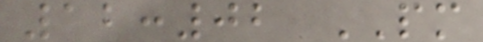12:02 PM
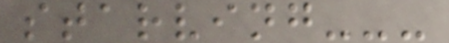starving---
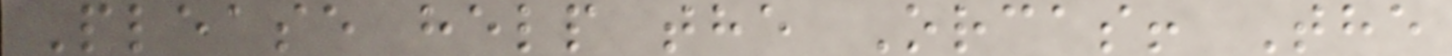Please help the Orcas! The
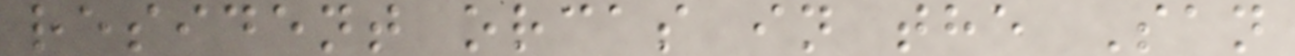resident orcas in the San
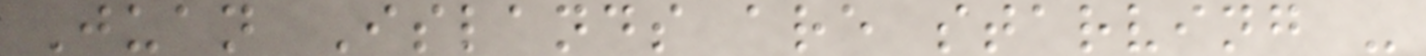Juan Islands are starving -
